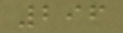296
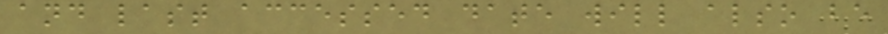and last accessed date will also be
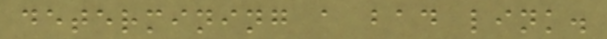determining a bad link.
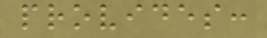provides:
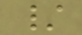/
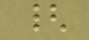{
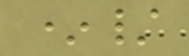*/
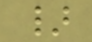}
